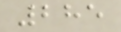285
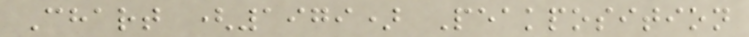Chart (1979) Peakposition
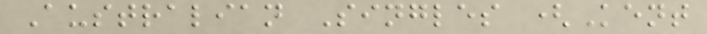Australian Singles (Kent
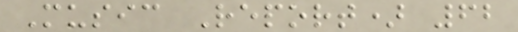Music Report) 62
